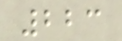223
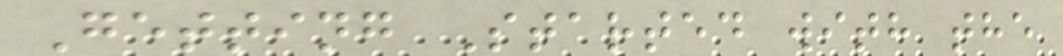Getting Started with the
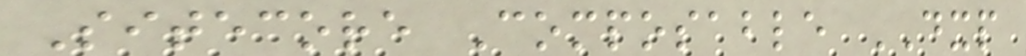Sitecore Composable DXP
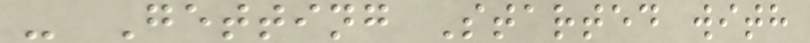- Getting Started with
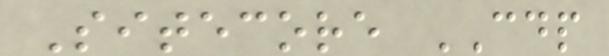Sitecore CDP
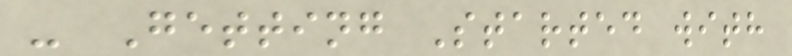- Getting Started with
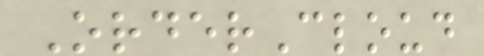OrderCloud
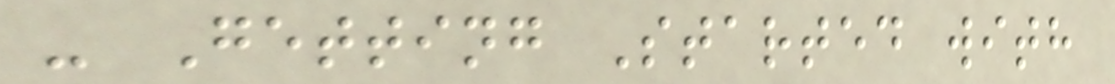- Getting Started with
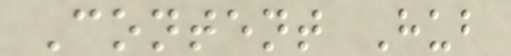Content Hub
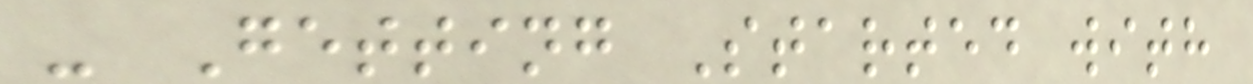- Getting Started with
